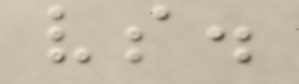vs.
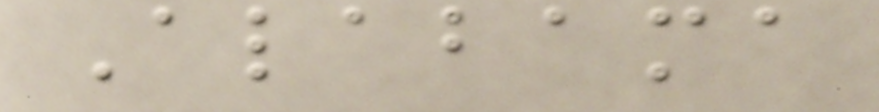Alabama
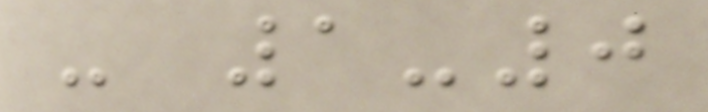- 1-0
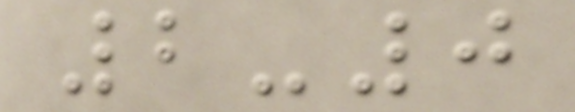2-0
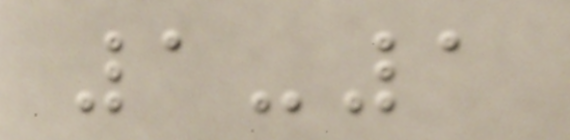1-1
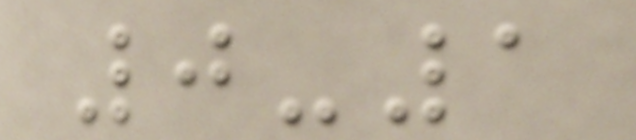0-1
